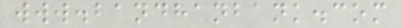www.bandhanbank.com
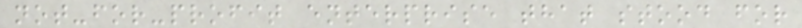not-for-profit enterprise that stood for
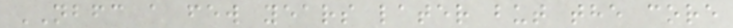NBFC a few years later but the core
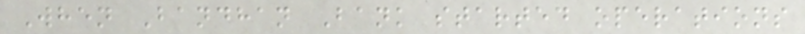When Bandhan Bank started operations
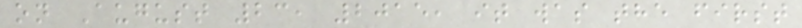on August 23, 2015, it was the first
